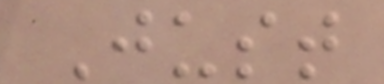Just
